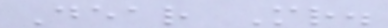Dear Mr.
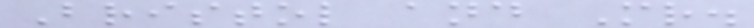Bristol and Mr.
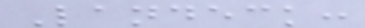Landeck:
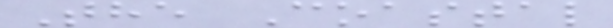The Coastal
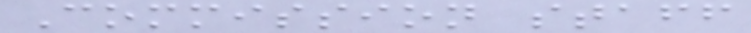Commission staff
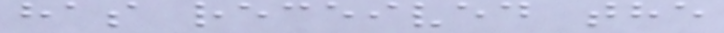has received the
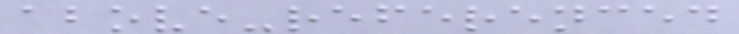above-referenced
